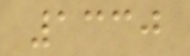1330
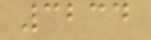3234
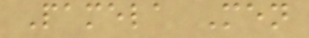Pamela Men
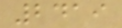2419
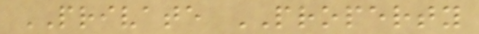PRIVATE PROPERTY
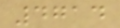4714
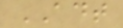ADT
